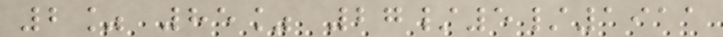2% 85% 27/5/1911
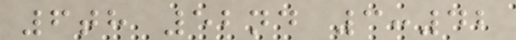6th 52nd 3:42
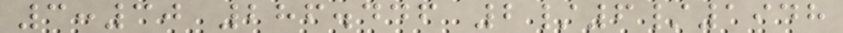3:30 286.446 2/6/1948
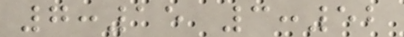7:15 3:52
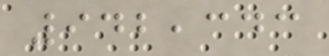942,343
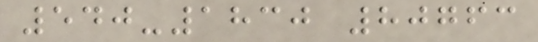540-1830 80763
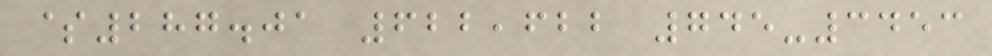$287.01 622,622 745-3453
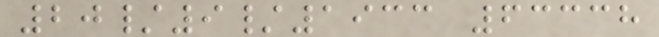20/9/1933 63338
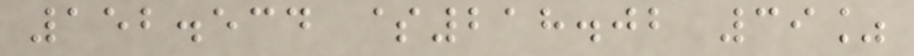152.534 $218.02 39%
